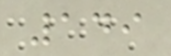149
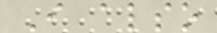I also
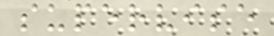supervise
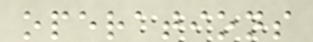operations
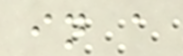in a
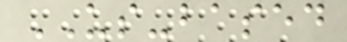US-based
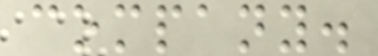company.
